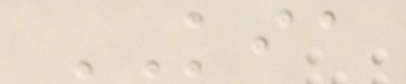KIA
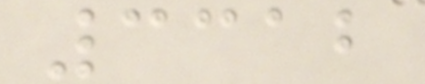3312
